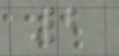2
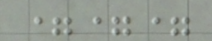===
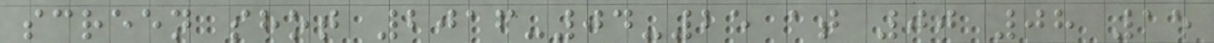screen shot 2016-04-25 at 00 08 15
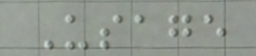Usage
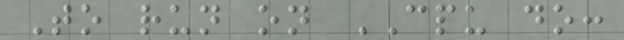To run on CPU do:
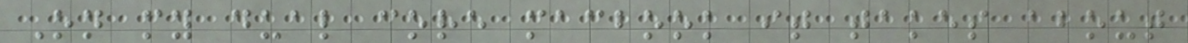On my dual core macbook it takes about
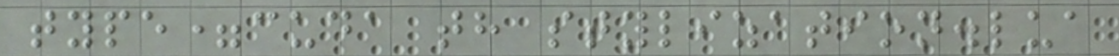type=cuda th stylization.lua
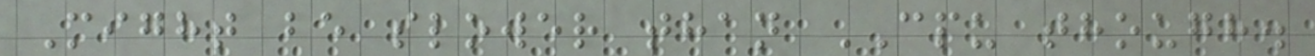Might be slower than CPU though.
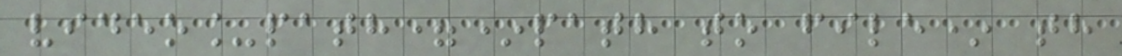video_path=*path to file* th
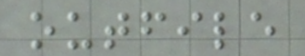outfile
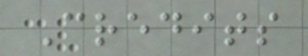Credits
